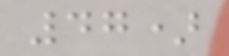47)
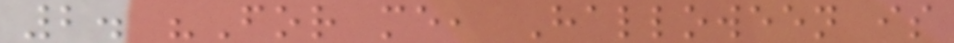2. "For me, Halloween is
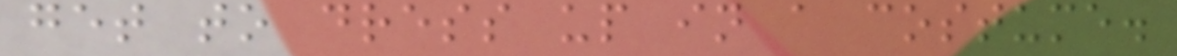get to dress up in a costume.
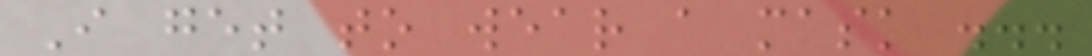I get to wear a mask ...
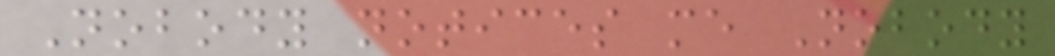Nobody notices me Nobody
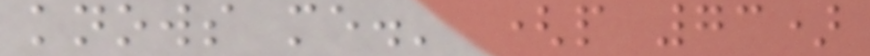knows me.' (p 73)
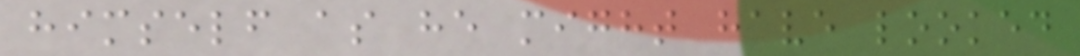himself as he might have looked
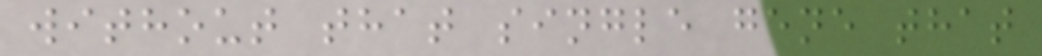without that single gene that
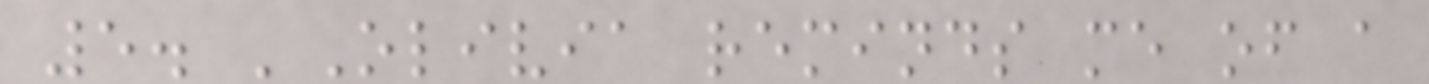5. 'Olivia reminds me of a
